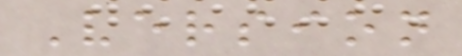Version
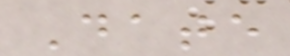Date
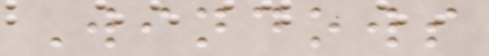Windows
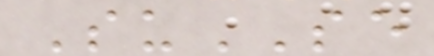SuSE
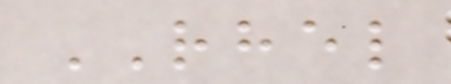RHEL
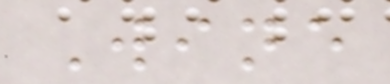Wine
